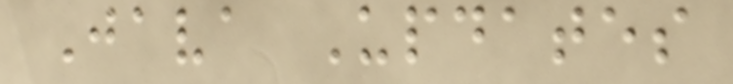Java Updates
